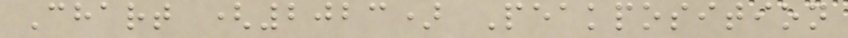Chart (2023) Peakposition
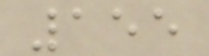155
